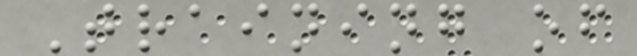Training of
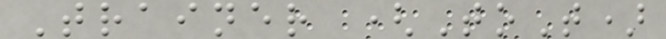Trainer (ToT)
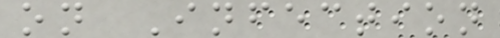on Infection
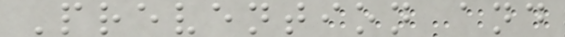Prevention and
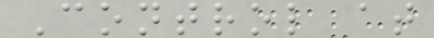Control at
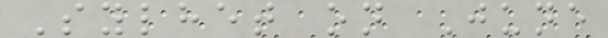Sylhet on June
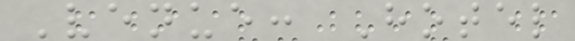Venue: Hotel
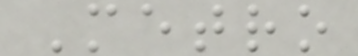Metro
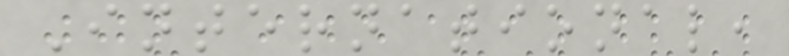International,
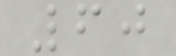60
